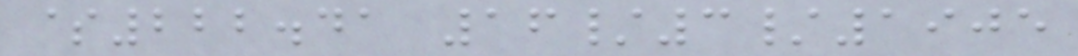$222.41 16/3/1905
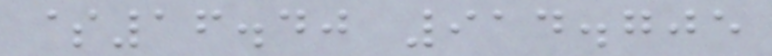$16.40 914.705
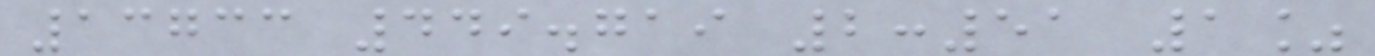13733 449.719 2:51 1%
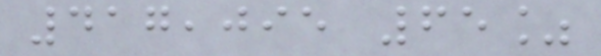417,095 65%
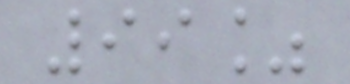99%
